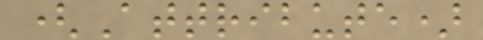(Attribute)
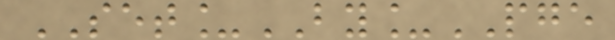SET_BY_PGE
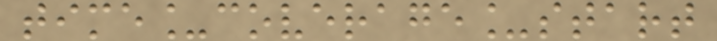time_coverage_start
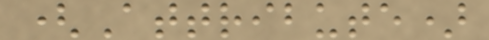(Attribute)
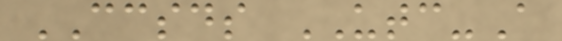CCSDS UTC-A
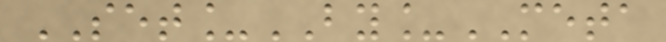SET_BY_META
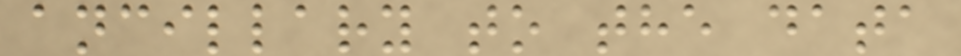ancillary to the data
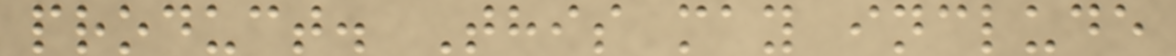product. This may include
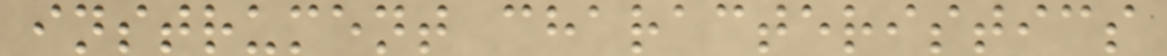instrument characteristics
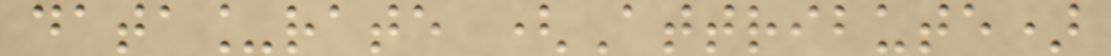data_rate (Attribute)
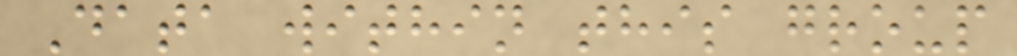Data within this group
